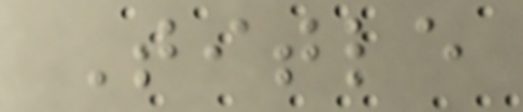Title
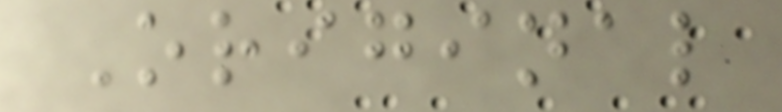Original
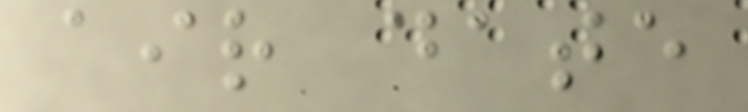air date
